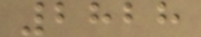2828
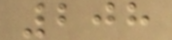208
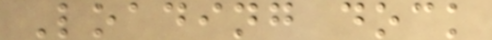Loading dock
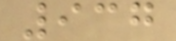937
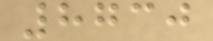8730
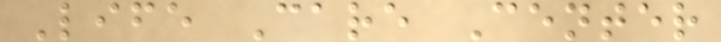Life Care Center
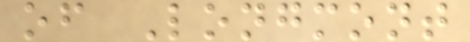of Longmont
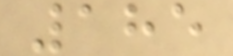185
